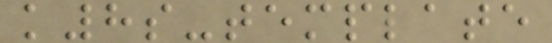k8s-template
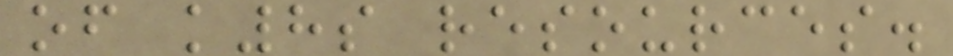of k8s resources.
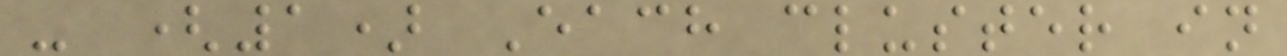- (1) Each cluster in
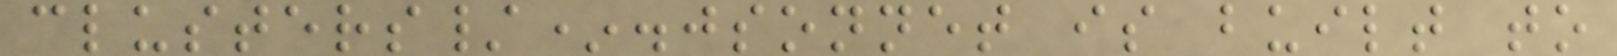clusters/*.jsonnet is built to
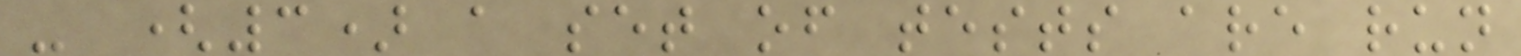- (3) a set of tests are run
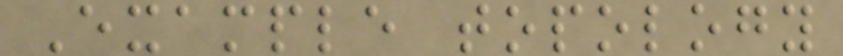Example topology
